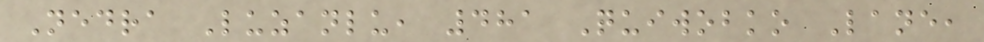Nedra Luzanlu, 481 Quiwobko Lane,
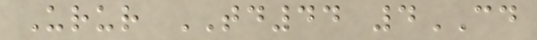Urur TD44 4CD
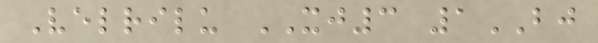Velrilu XJ3 1BJ
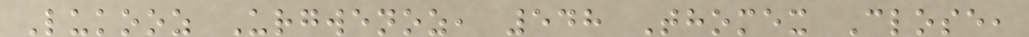Lukooz Urgwenoz, 548 Thomex Close,
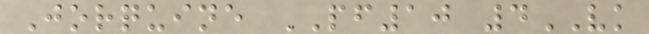Jorquine PF10 4VK
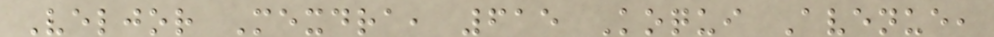Veljor Mexdra, 615 Koqui Avenue,
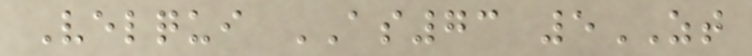Velqui AS73 5ZT
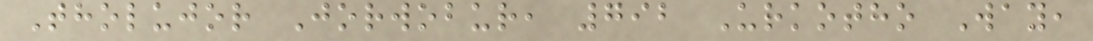Tholujor Jorwobur, 792 Urkotho Way,
